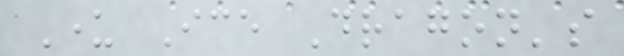Under Ice Dragon's
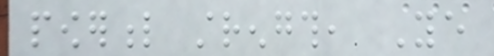powerful strength, Ye
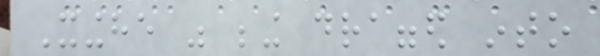Xinghe was being dragged into
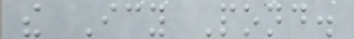the Icy Pond.
